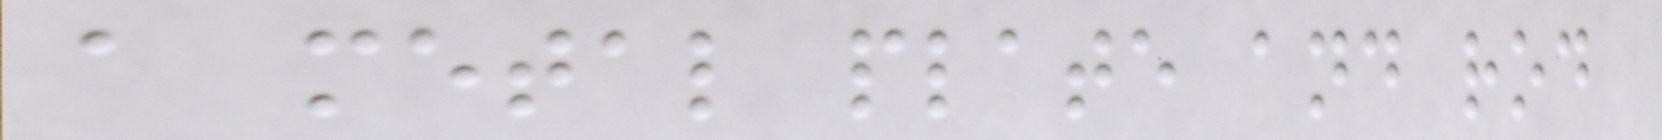a metal plate and rod
